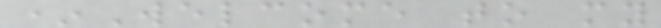*Welcome to my
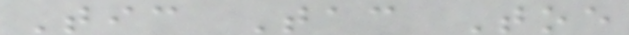Tic Tac Toe
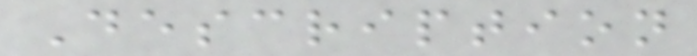Description
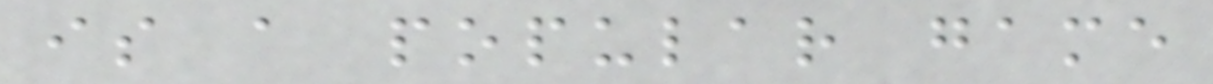is a popular game
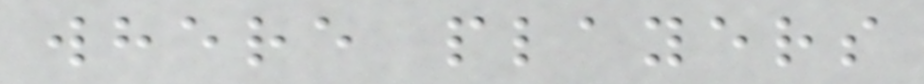where players
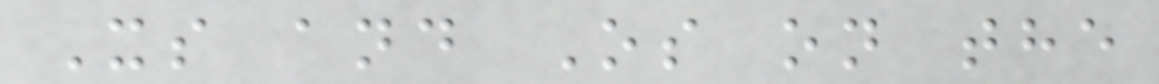Xs and Os on the
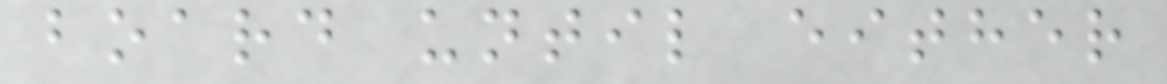board until either
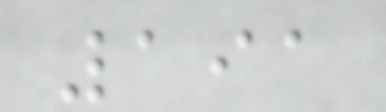191
